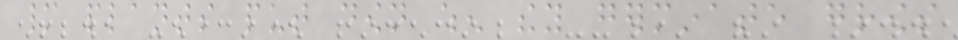many plants put down when they germinate grows
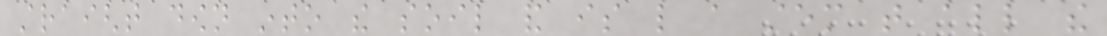straight down into the soil and is like a stem that all the
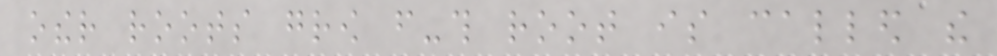other roots grow from-this root is called the
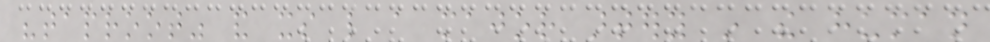"taproot" and its like a major artery in the human
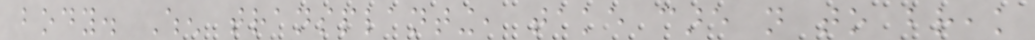body. When transplanting, take care not to break
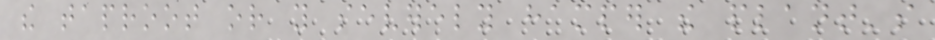the taproot or you severely hamper the plant's
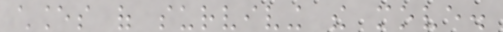chances of surviving the move.
